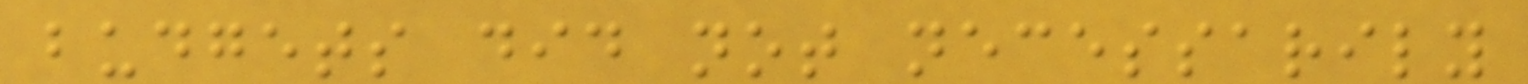budgets did not necessarily
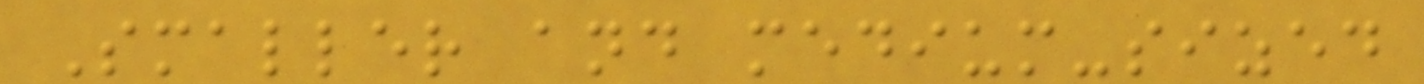Smaller and medium-sized
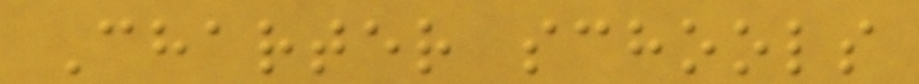Charter schools
